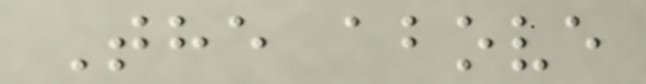The above
